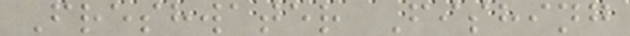Freshwater Fishing
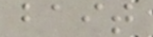bait
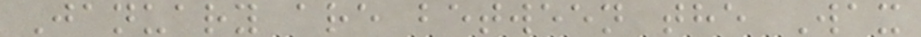January are between the Wax
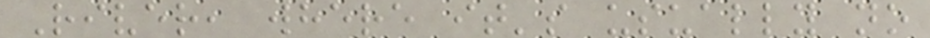River, where it's usually no
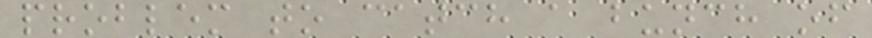problem to catch a bunch of
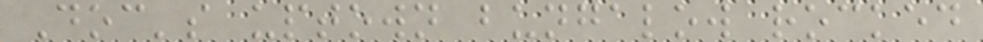Doc's uptown bungalow rocked
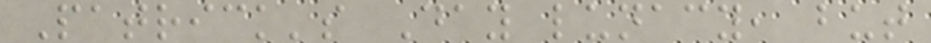Patrick's Day lunacy, but
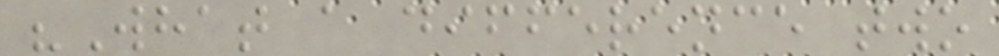"What a difference two
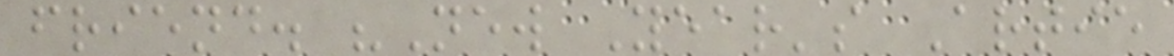friend. "New Year's Artie
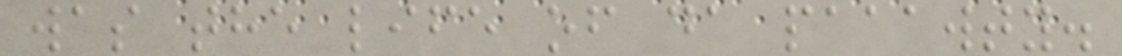was the life of da paaawty.
